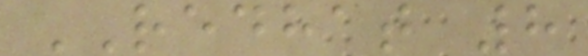REDHAT 8
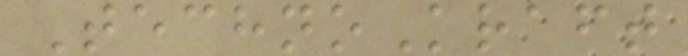TechnoKraft
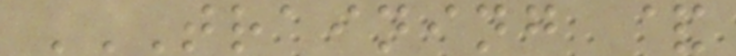TRAINING &
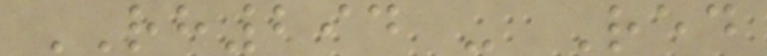RH294 - Red
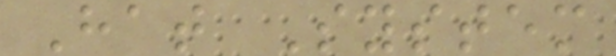Hat System
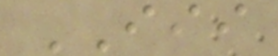III
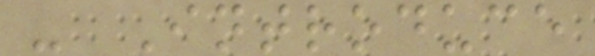- Introduce
